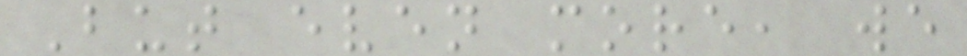But even more, we
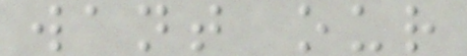want our
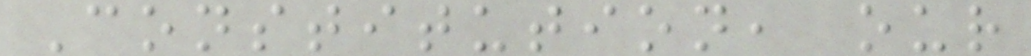Constitution, our
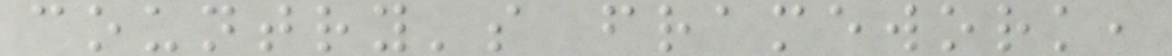country's framework,
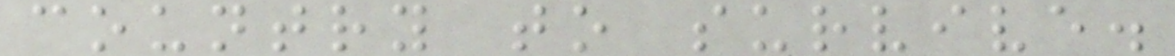country to survive.
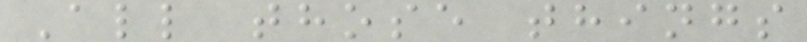All those things
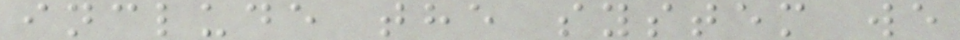include the system we
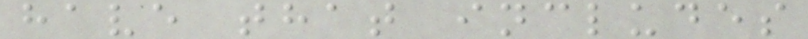have that includes
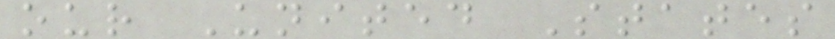our United States
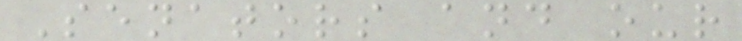Senators and our
